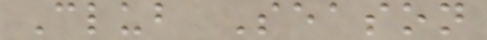Club Season
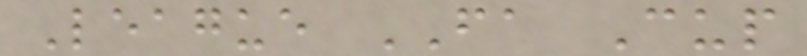League FA Cup
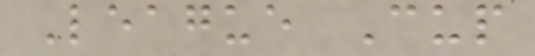League Cup
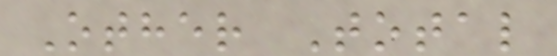Other Total
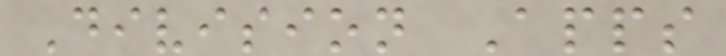Division Apps
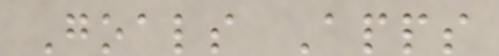Goals Apps
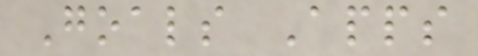Goals Apps
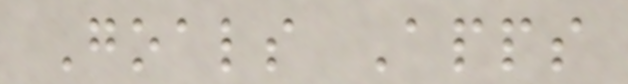Goals Apps
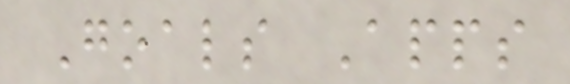Goals Apps
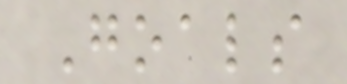Goals
